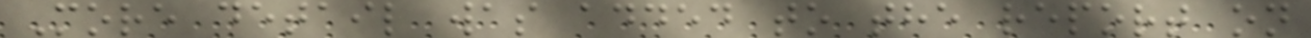More detail was added to the report on
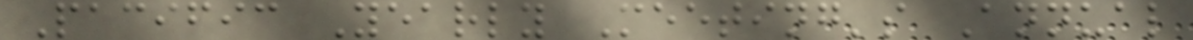Pacific Yearly Meeting's Annual
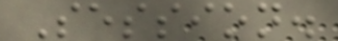Session.
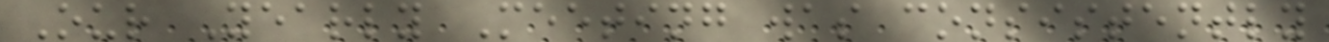Our Yearly Meeting was consistently
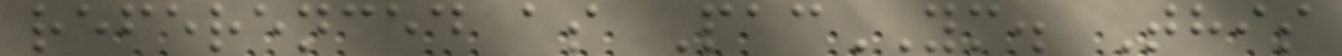referenced as PacYM. This
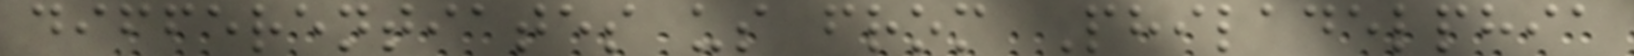differentiates us from Philadelphia
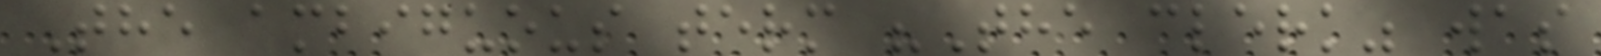The ambiguous term "The clerk" was
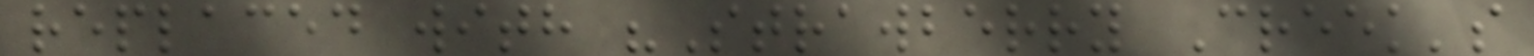replaced with "Strawberry Creek's
